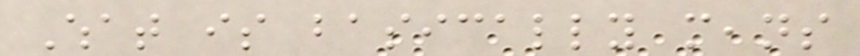What is basically means
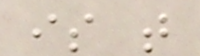is that
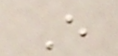Every
